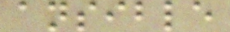ansible
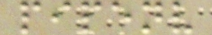pipenv
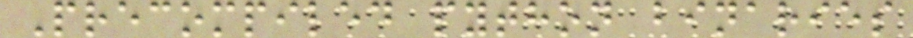Precompiled python binaries
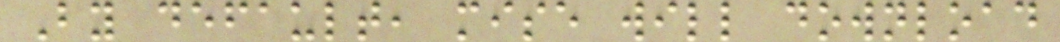By default, mise will download
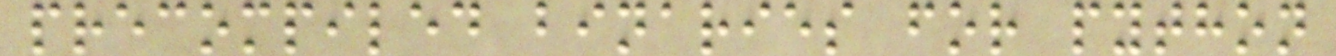precompiled binaries for python
